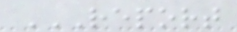REPORT
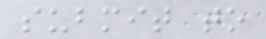submit to
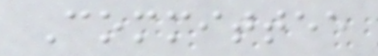Committee
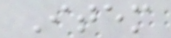Item
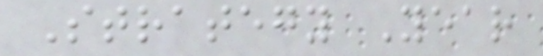Strategy Year
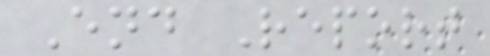End Report
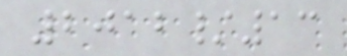2012/13
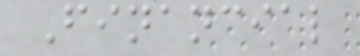Financial
